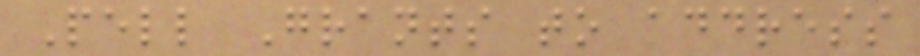Pell Grants to address
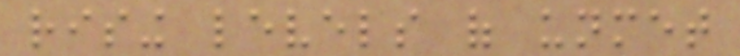rising levels of unmet
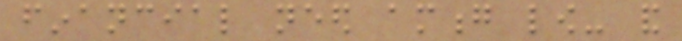financial need among low- and
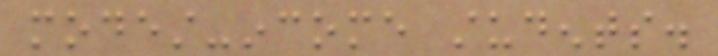modest-income students.
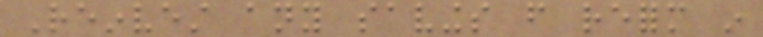Reinvest any savings from reform in
